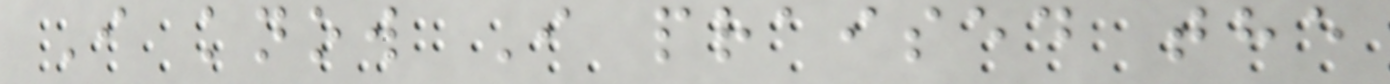I know I praised the
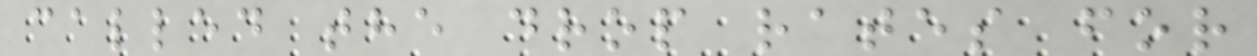called the drop rates for
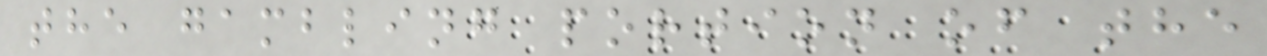the gambling portion of the
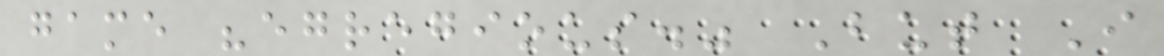game "egregious." But I
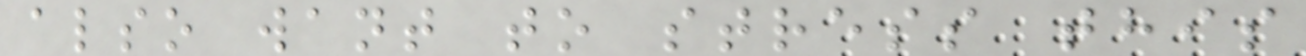also want to stress this
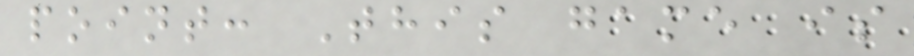point: This game is
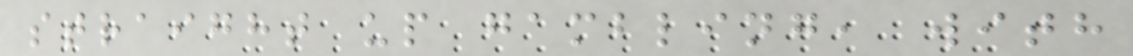straight up gambling, with
